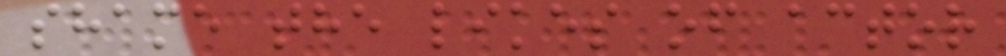shame the likes of actor
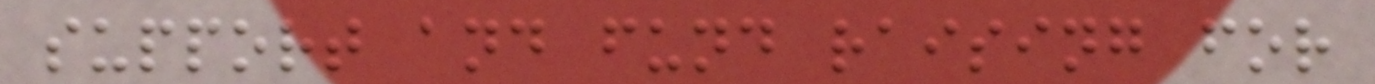support and fund raising for
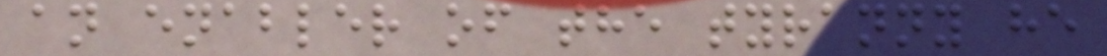an enabler of the tyranny he
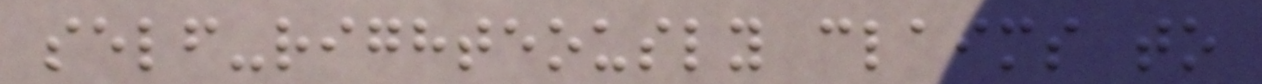self-righteously claims to
